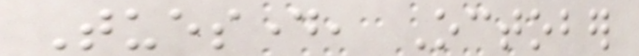Tuesday, October
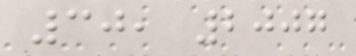30, 2007
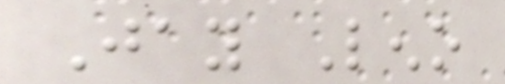Jay Leno
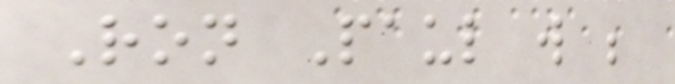Ron Paul will be
